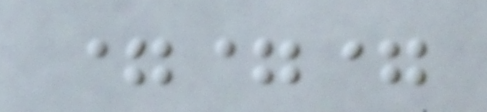===
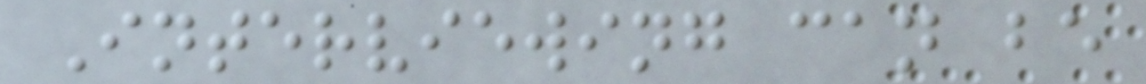Interviewing can be
